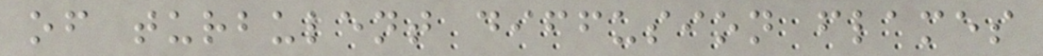of turbulent diffusion flames
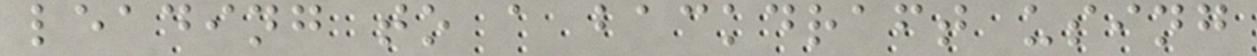leading to a backdraft using
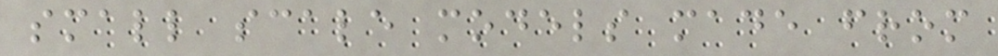small scale models made from
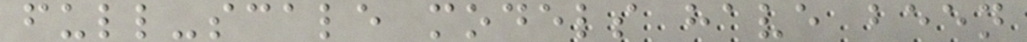full-scale models have been
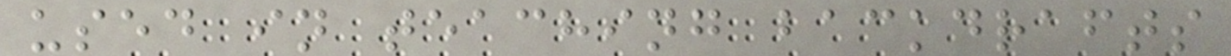used in teaching backdrafts
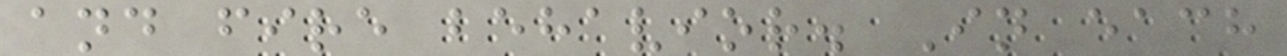and fire behavior. In each
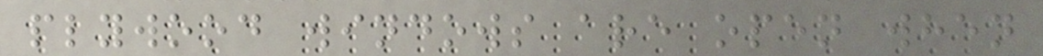plywood windows are open when
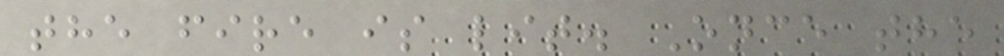the fire is lit. Once the
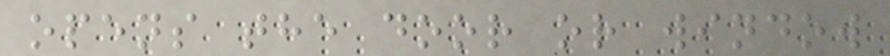opens the door or window
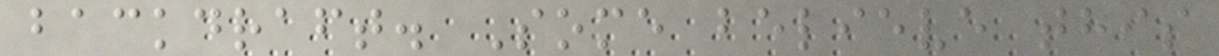backdraft. Some believe this
